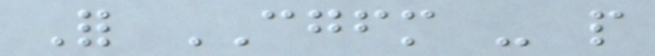For CGFM - people
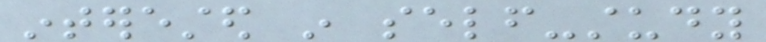interested in self-study
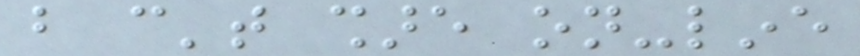but can't share on-line
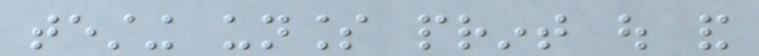testing unless print out and
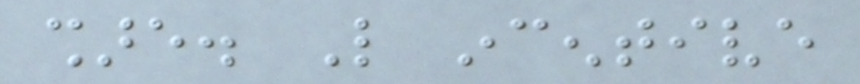share. Like incentive
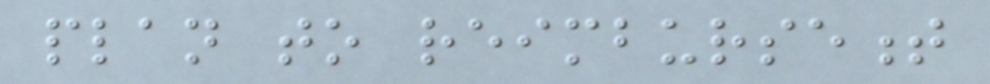plan to reimbursement
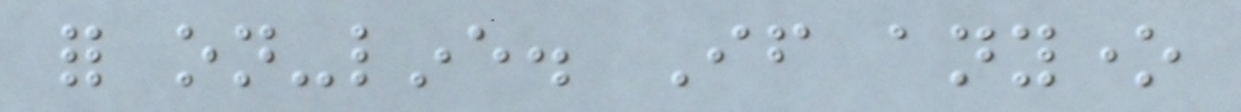for on-line. If anyone
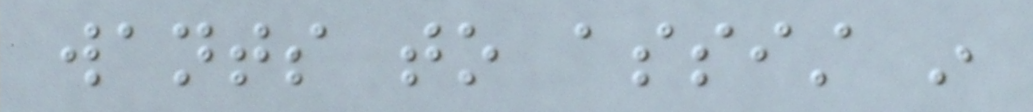wants to assist in
